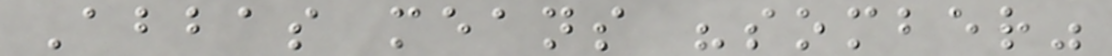Abbas means "somber"
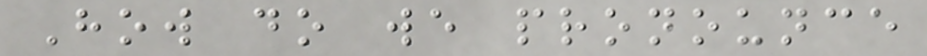How do we pronounce
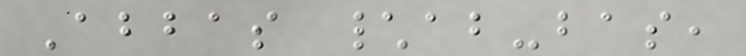Abbas \ab-bas,
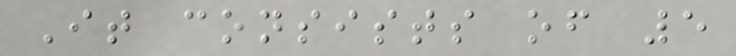It consists of 5
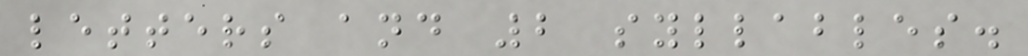letters and 2 syllables.
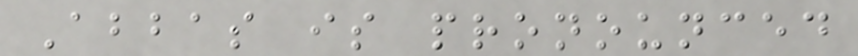Abbas is pronounced
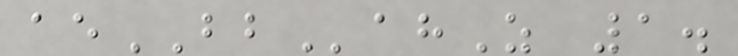aeBBahZ 1.
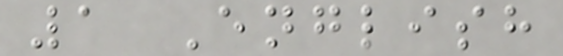1 English
